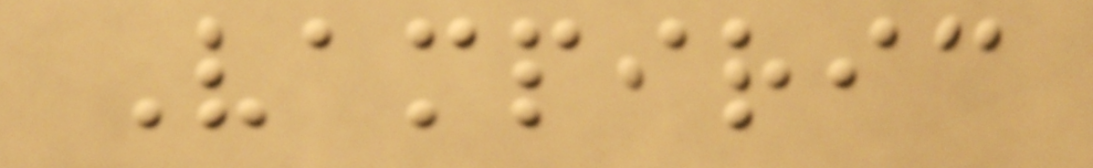Vampiric
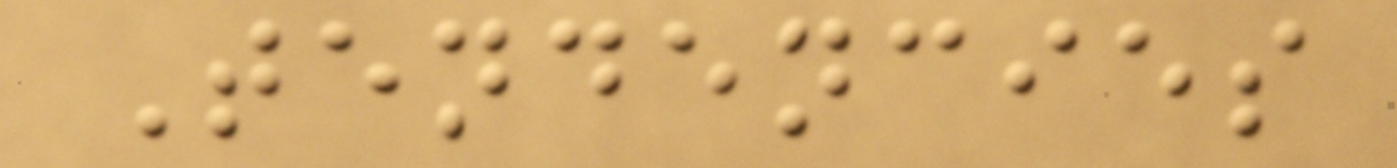Tendencies
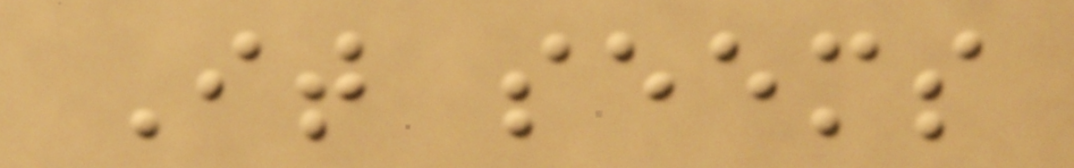It seems
